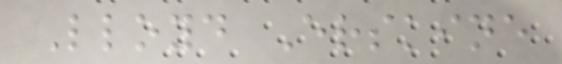Lloyd Erskine
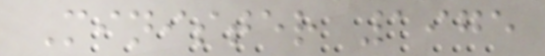Minister 1975
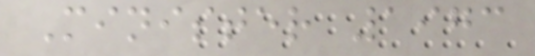Minister 1973
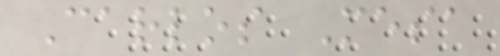Carlos Mesa
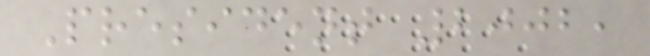President 2002,
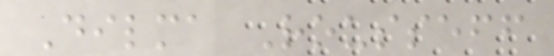Dilma Rousseff
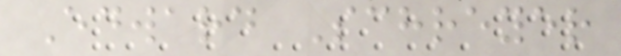Edward Schreyer
